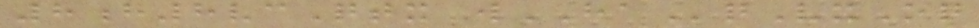8g8vcQtx wHAqVxOq
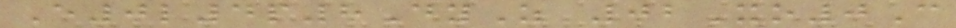E0l4p8DyZ 02Xo0C
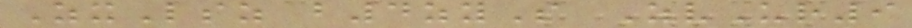ZxLsz b4zyS ZvUr9
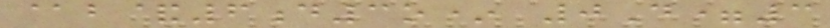@b&6d3o* 0D=3
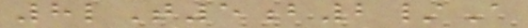8lT5b2/A
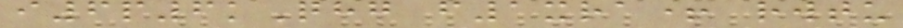i6p6kQhg f1xra+ rwtu
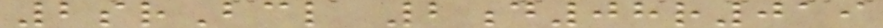2srBcl 2d08r019
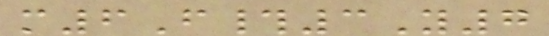m6F#3Y7
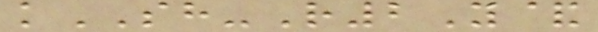kSH-R2Y&
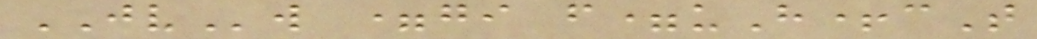JVw =gi f=uH+cT
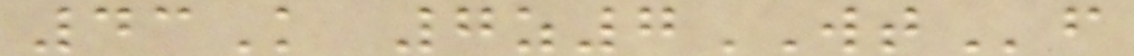43K 7z7WTf
